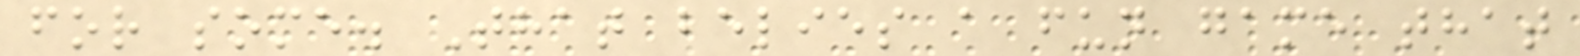for some. That belies a fun game that
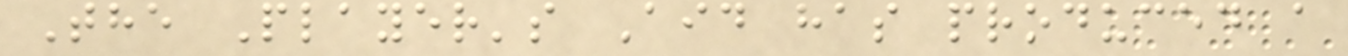The Player's Aid has produced a
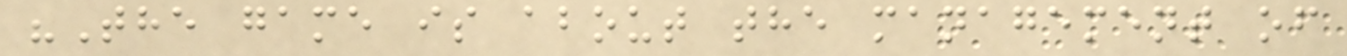"The game is about the management of
